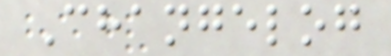Changelog
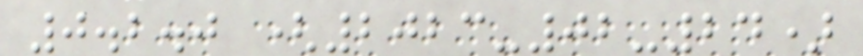0.2.0 (2023-02-24)
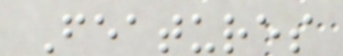Features
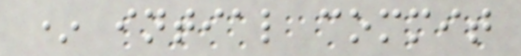* intial commit
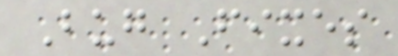Bug Fixes
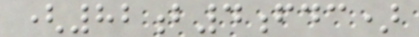(82b4fdc)
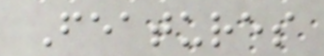Features
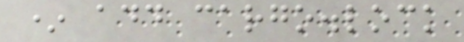* add cargo.lock
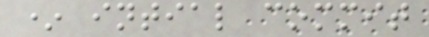* intial commit
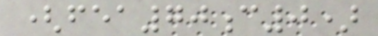(fea70c0)
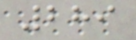289
